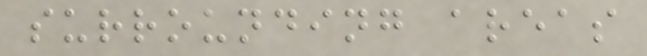surrounding areas
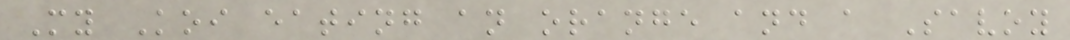My Koi eating an orange and a Savoy
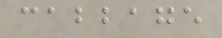cabbage
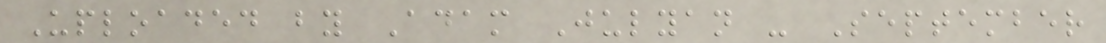Uploaded by Adam Julyan - September
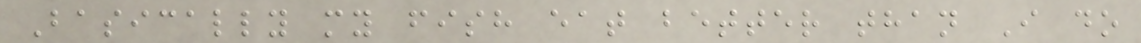Basically my fish eat better than I do
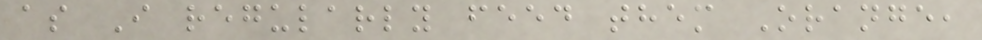as I regularly feed them Orange,
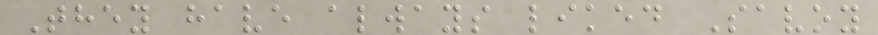They have always liked Savoy
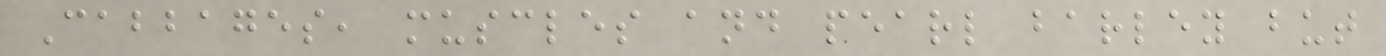Cabbages, muscles and pearl barley but
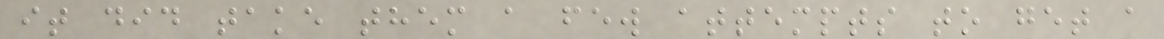it did take them a few attempts to get a
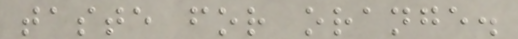taste for orange.
